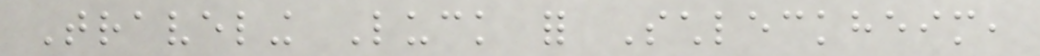Traveling Luck for Schleckheim,
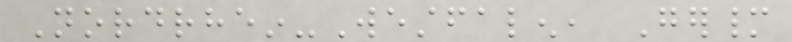Nordrhein-Westfalen, Germany
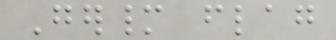Germany flag
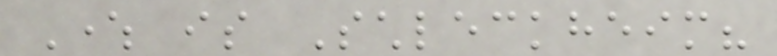Where is Schleckheim?
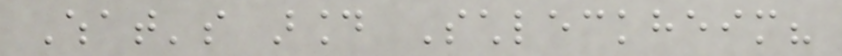What's around Schleckheim?
